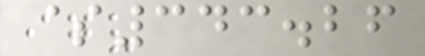$343.26
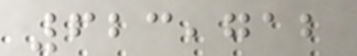623,712
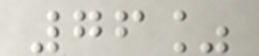76%
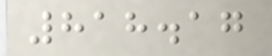818.17
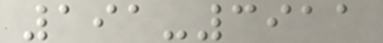191-3911
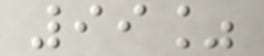99%
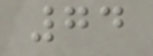74
